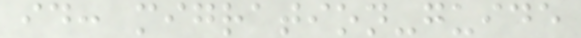id: migration-guide
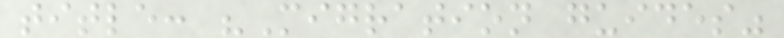title: "Migration guides"
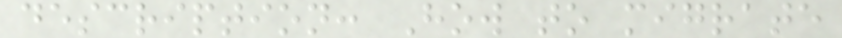description: How to migrate
